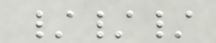///
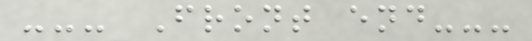--- Front end---
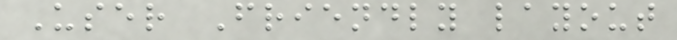User Friendly layout
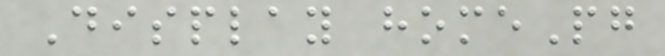Display homePg
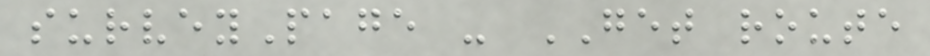surveyPage - GET route
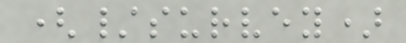(/survey)
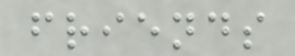friends
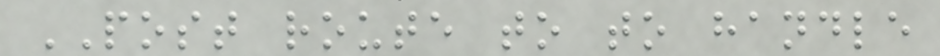POST route to to handle
